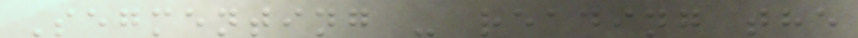Segmenting - reading the
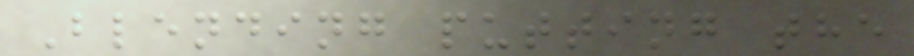Blending putting the
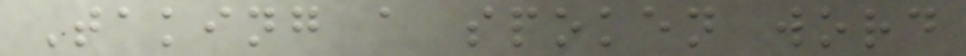Taking a spoken word
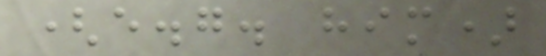(e.g. him)
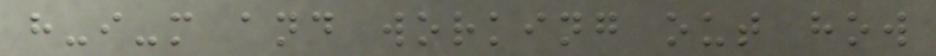h-i-m and working out how
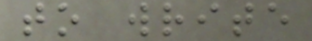to write
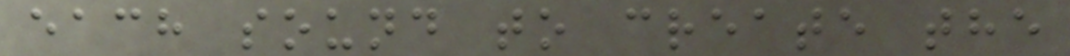each sound to create the
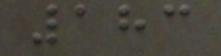183
